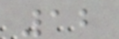12
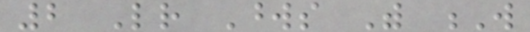2 Letter Words With W
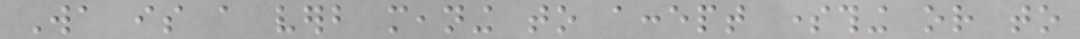Wa is a verb meaning to accept something or to
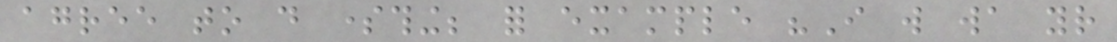agree to do something; for example "I will wa your
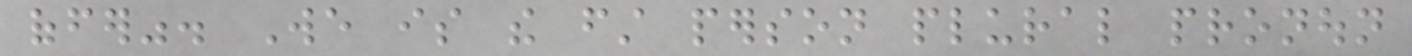offer". We is the first person plural pronoun
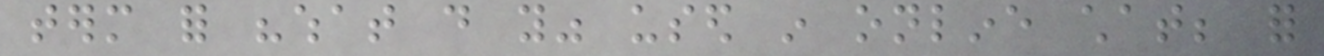term for "what do you" used in online chat; for
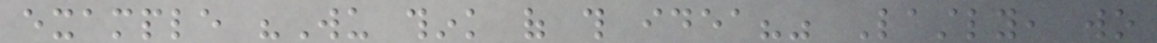example "Wu think of this idea?" Lastly, wo
